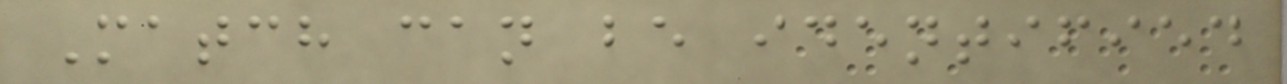Match can be identified
